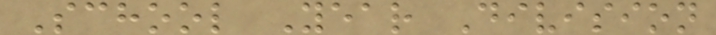School Year Division
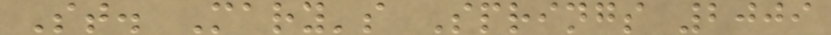St. Mary's Springs 2009
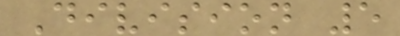Division 5
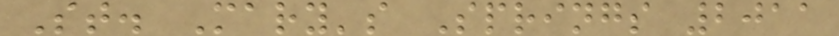St. Mary's Springs 2011
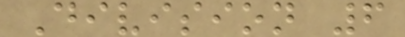Division 6
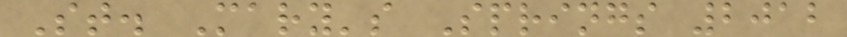St. Mary's Springs 2012
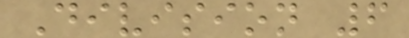Division 6
